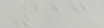113
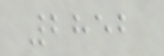2852
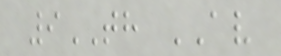9TH AV
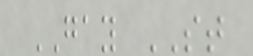GAY ST
